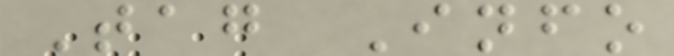Tag Info
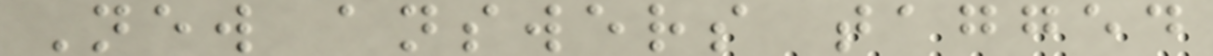New answers tagged
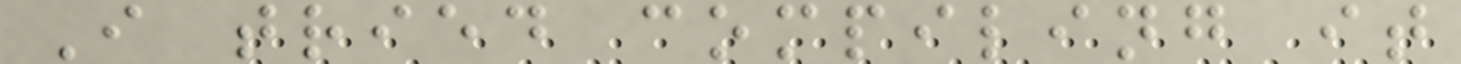I tried compiling it
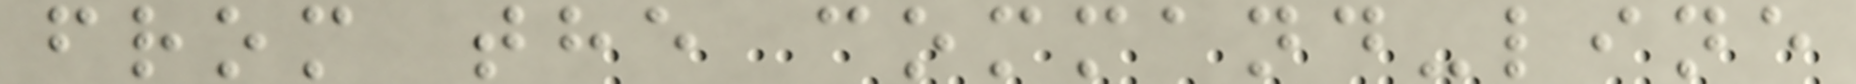from the command-line
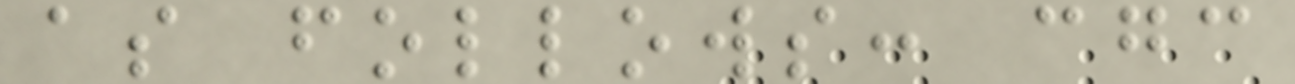as follows: cgc
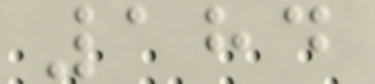184
